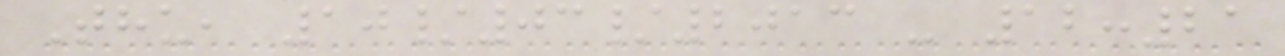Thu, 10/03/2013 - 12:21
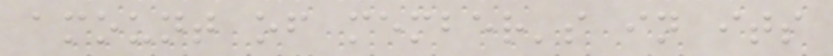amount of member's in its
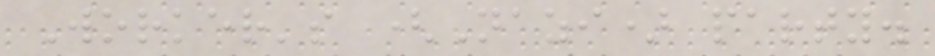Worker's (Nazi) party.
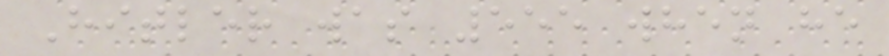Hitler was 555 when he
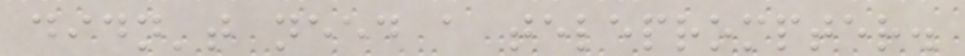didn't need a teleprompter.
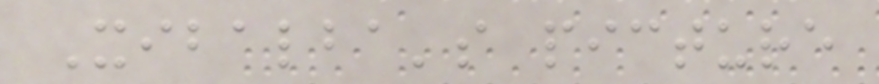Xibalba's picture
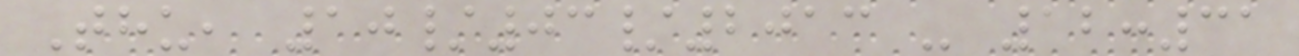Thu, 10/03/2013 - 12:31
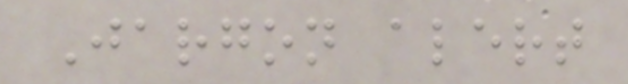Jargon alert
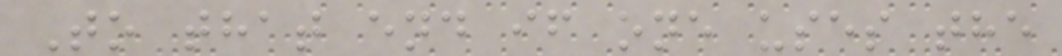To that end if one uses the
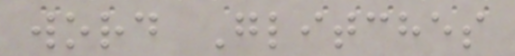word Glitches
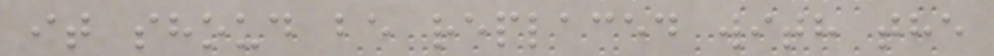it shoud be replaced with the
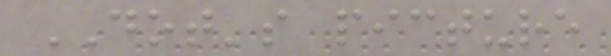DOT's picture
